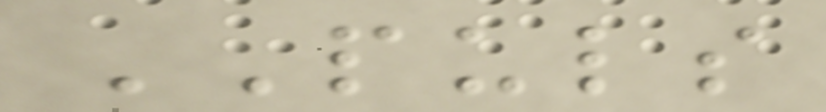PULS
